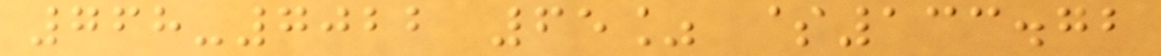768-7022 65% $133.72
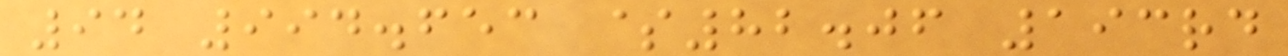94 994.653 $82.06 193rd
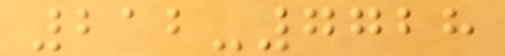212-7728
